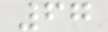67
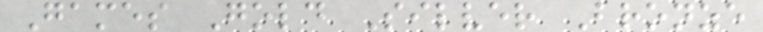Games Gold Silver Bronze
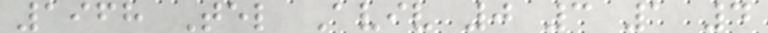1968 Tel Aviv 0 3 1 4
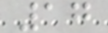17
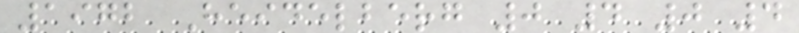1972 Heidelberg 0 4 0 4
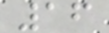16
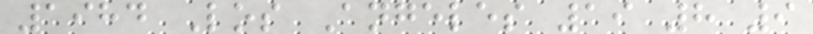1984 Los Angeles 19 8 9
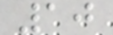10
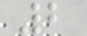2
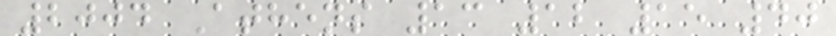2004 Athens 13 12 15 40
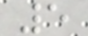5
